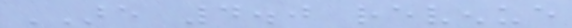ARE 4.0 revenue
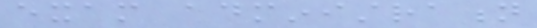exam administration
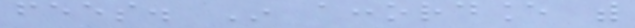fees. In accordance with
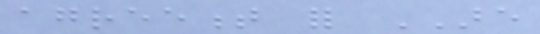agreement for ARE
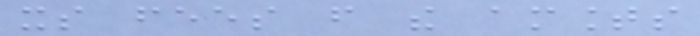its fees from the amounts
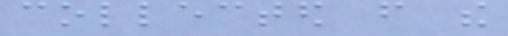collected from the
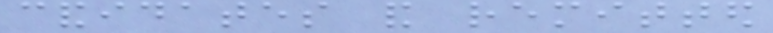candidates and remitted
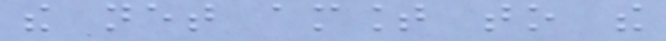the net amount to the
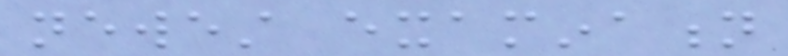newest examination
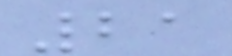21
